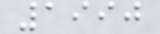1990
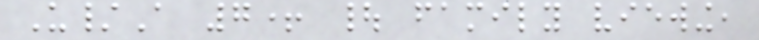U/A 7+ | family viewing,
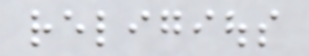religious
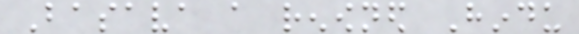Basava a renowned Hindu
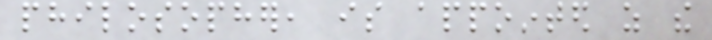philosopher, is appointed as the
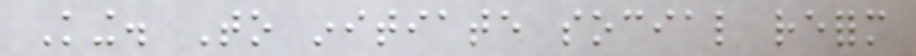King. To initiate social reform
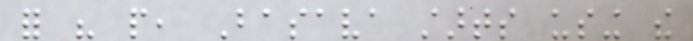for his people, Basava starts using the
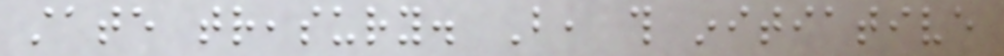state treasury. But, this initiative
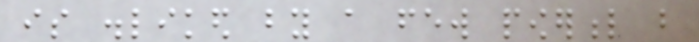is disliked by a few powerful but
